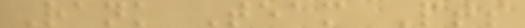Rank Team Pts
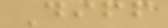Diff
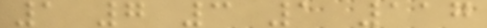1 7 3 1 117
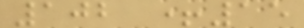102 +15
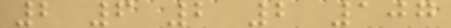2 6 2 2 107
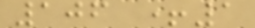106 +1
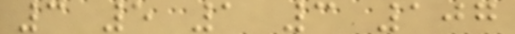3 5 1 3 107
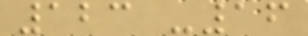123 -16
